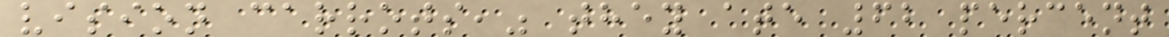vision carrots," they ate 62 percent
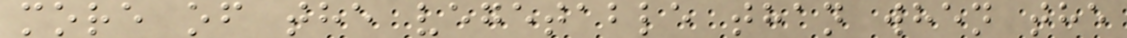more of the vegetable than when the
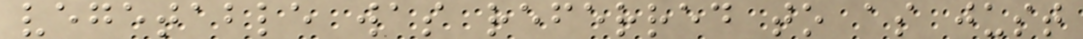vegetable was referred to as just
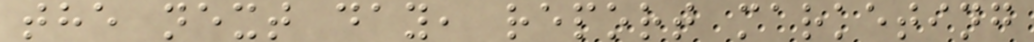the next day, report marketing
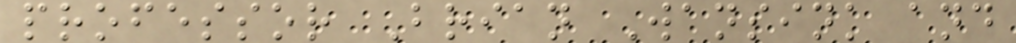professor Brian Wansink and
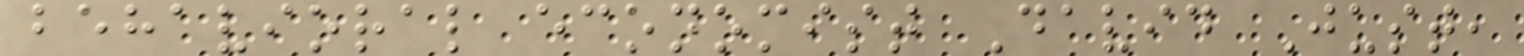behavioral economist David Just,
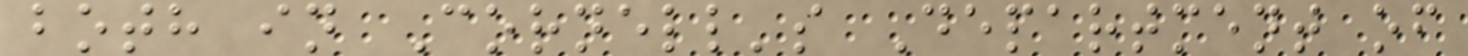both in Cornell's Department of
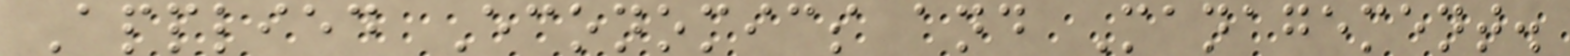Applied Economics and Management.
